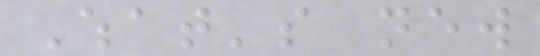What's new
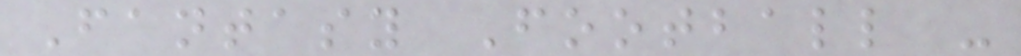Fantasy Football -
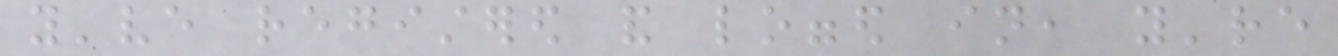you've registered and logged in, you're
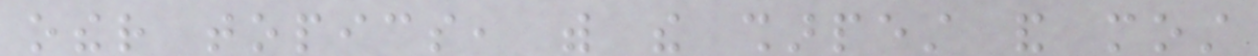other topics, with the sharpest and most
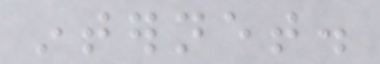internet.
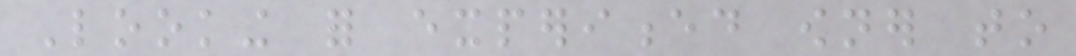Looking for experienced owner to
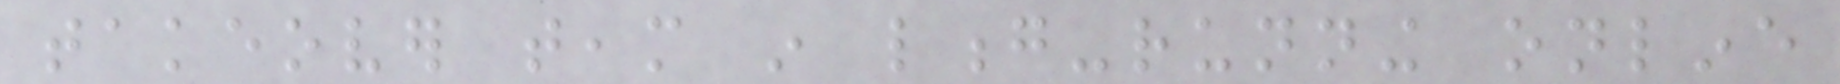takeover team in long-running online
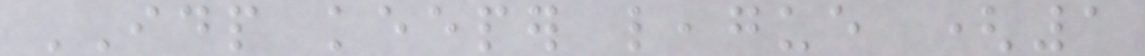IDP keeper league (1
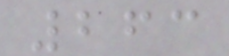263
